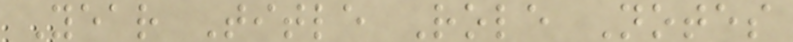Year Title Role Notes
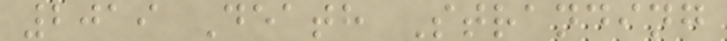2019 Death Stranding
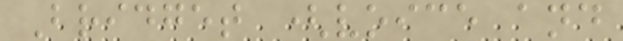Bridget (voice and
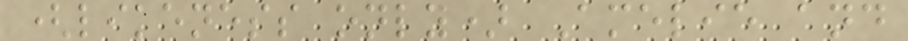(likeness only) Amelie and
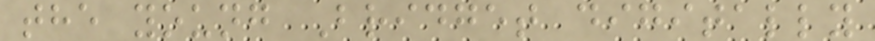the young Bridget digitally
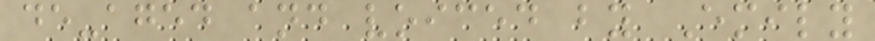de-aged and voiced by Emily
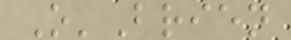O'Brien
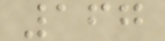167
